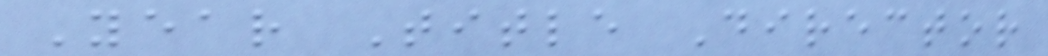Year Title Director
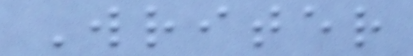Writer
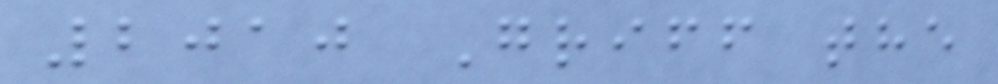2010 Griff the
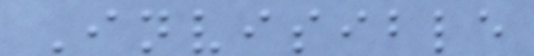Invisible
